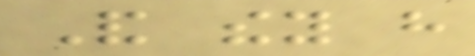And they have
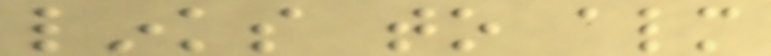links to almost
